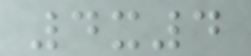4x4
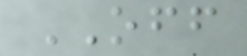OFF
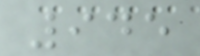945
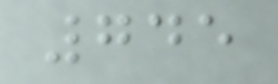745
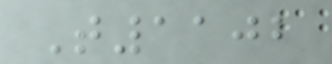T1102
